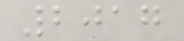2017
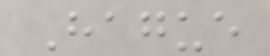Hague
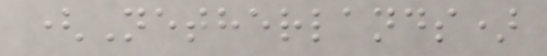(Netherlands)
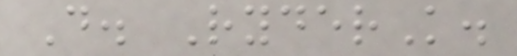D. RyderK.
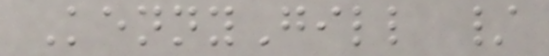KennyGill /
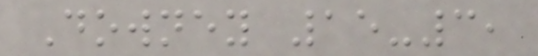Downey 15-3,
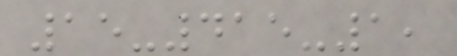15-415-1,
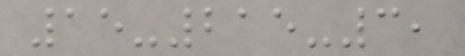15-215-3,
